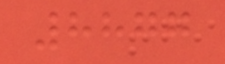8877
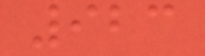923
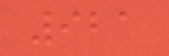921
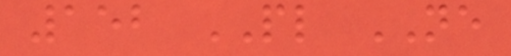152 PL NE
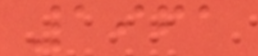1961
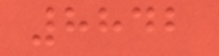8842
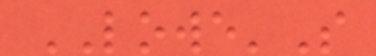LOWE'S
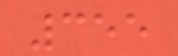355
